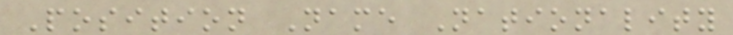Position Name Nationality
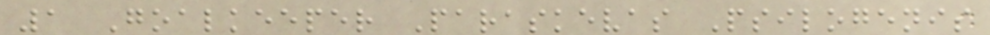1 Goalkeeper Paraskevas Psilogenis
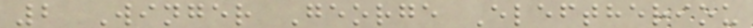2 Winger George Eleftheriou
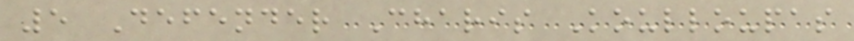5 Defender Charis Koulloupas
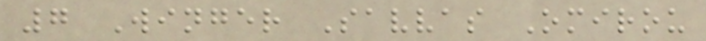7 Winger Savvas Omirou
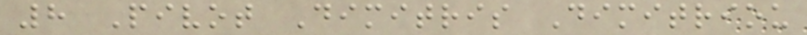8 Pivot Dimitris Dimitriou
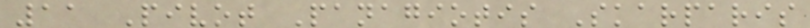11 Pivot Panagiotis Skarparis
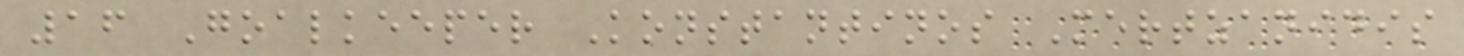16 Goalkeeper Konstantinos Mertzanidis
